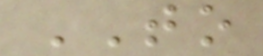TO
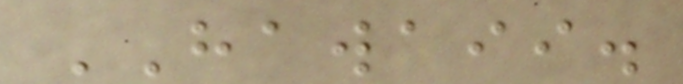HAWAII.
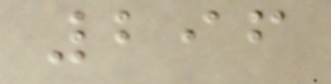296
